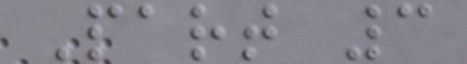Part 3
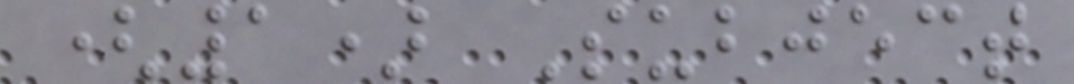(1) Subject
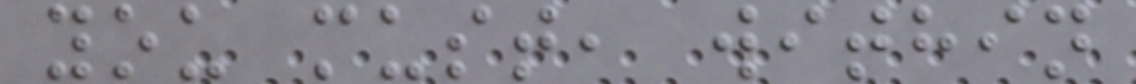you must, within
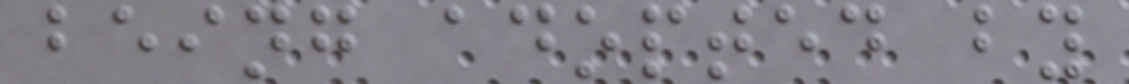being adopted by
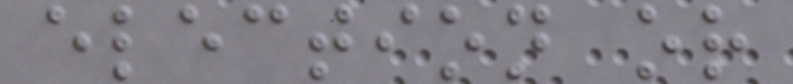election or
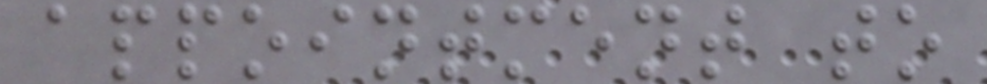appointment to
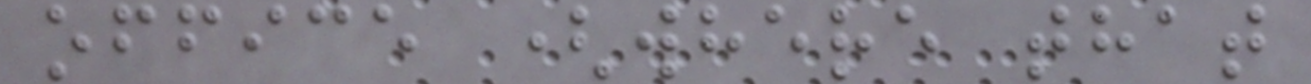office (where that
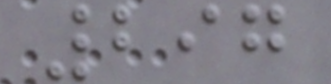297
